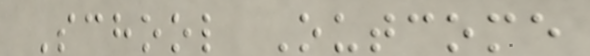School Outcome
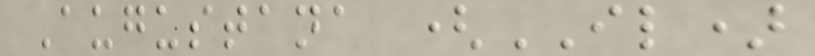Augustana (IL)
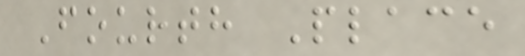Fourth Place
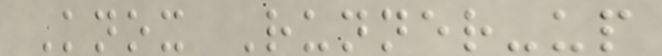Knox Runner-up
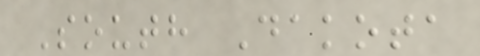South Dakota
